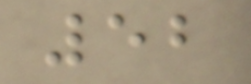52
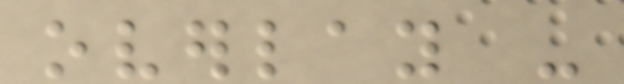overlay -
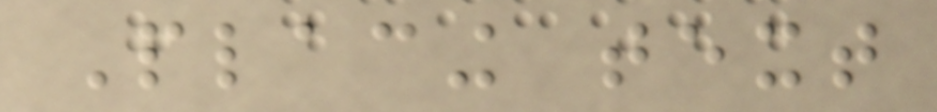Placing text
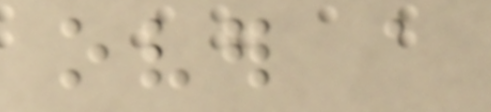over a
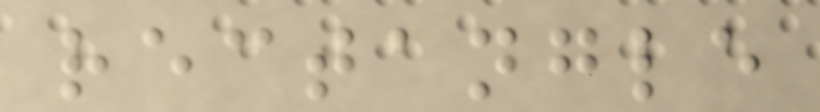rectangle
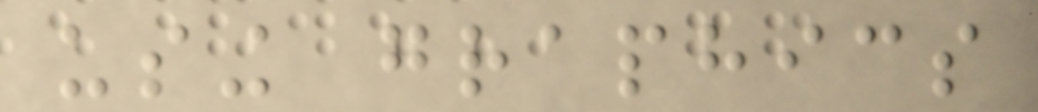using graphics
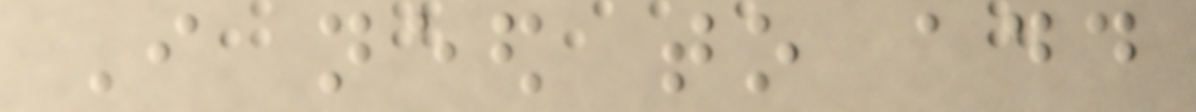I need to add
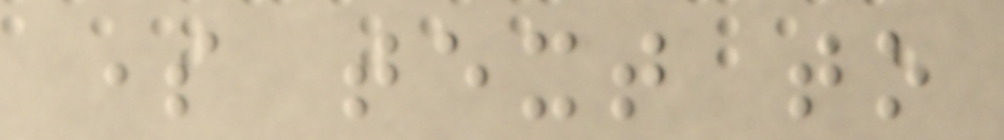some text to
